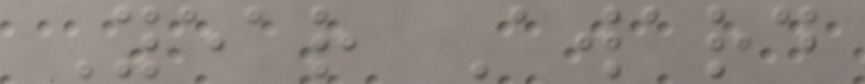Year Award
